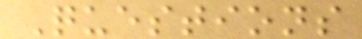Questions
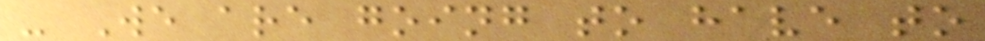- We are going to have to
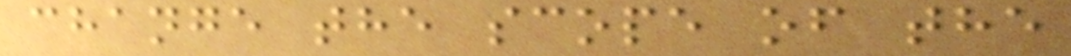change the scope of the
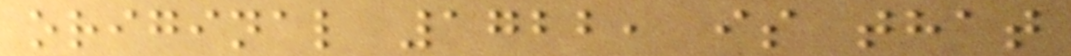original 1722, is that
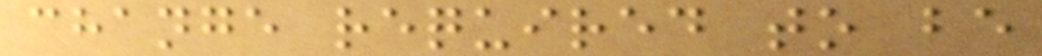change required to be
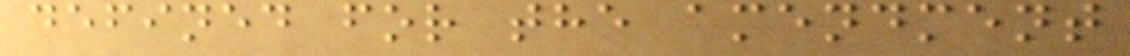defined for the amendment
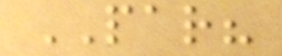PAR?
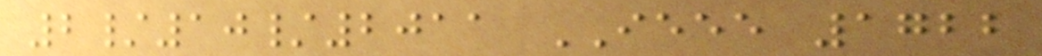2/10/2011 IEEE 1722
